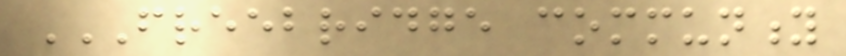FREEBRIDGE COMMUNITY
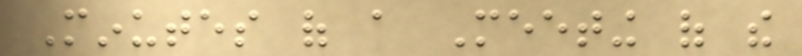Minutes of a Meeting of the
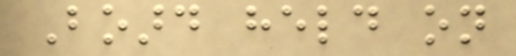Board held on
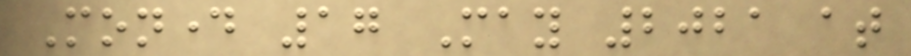Monday 17 May 2021 at
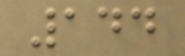144
